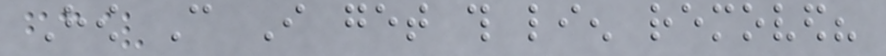How Can I get this lien removed?
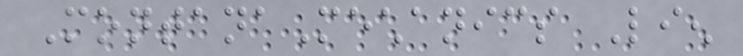MontanaMechanics Lien
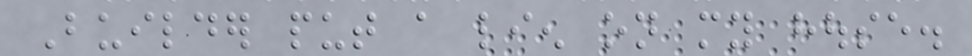Builder put a lien on my house.
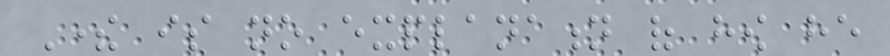There is no explanation of how he
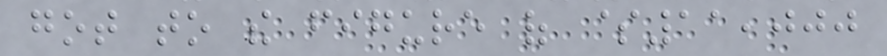got to the figure of $11,000
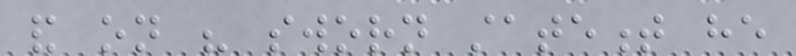and on his sworn statement he
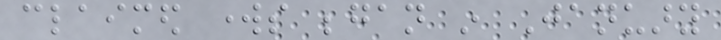claimed works began in January
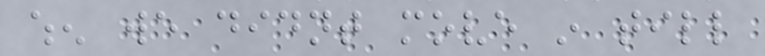when we didnt move in till
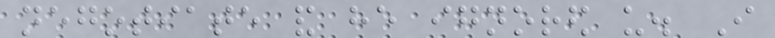negotiate and he ignored us. I
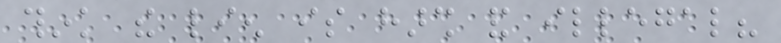think the lien is harsh and illegal?
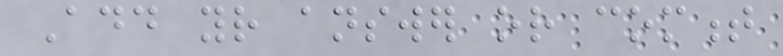Add your answer or comment
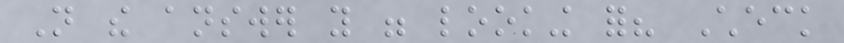Not the answer you were looking for? Check
